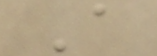A
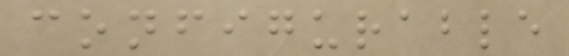configurable
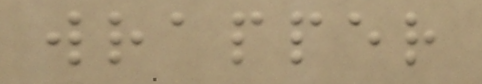wrapper
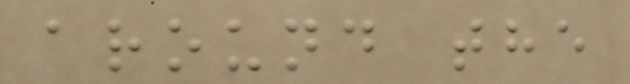around the
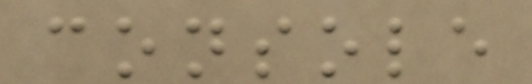console
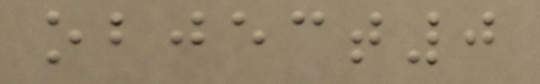object0
